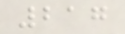217
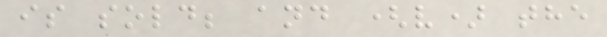is sold; and (v) the
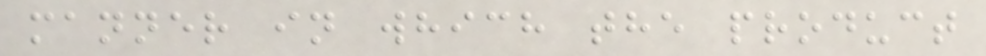manner in which the product
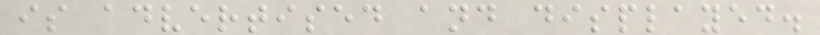is advertised and displayed.
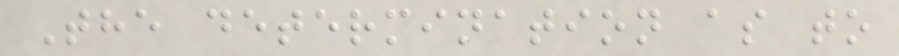The determination as to
